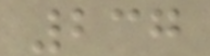237
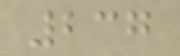237
